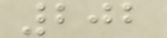202
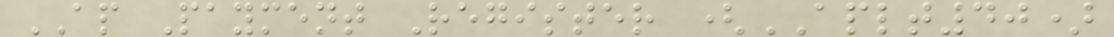AP Payment Register (APLT40)
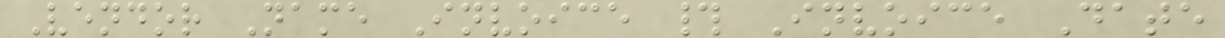Vendor Name Invoice # Invoice Date
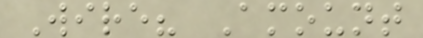Wire? Amount
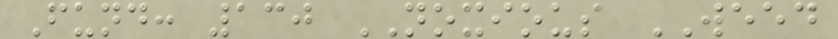Fund: 130 NOXIOUS WEED
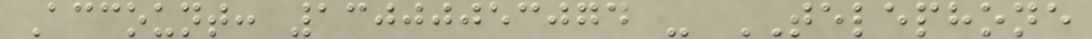Account: 13000053074 - TELEPHONE
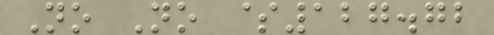No No $127.72
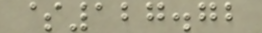$127.72
